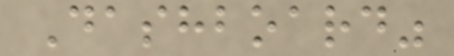Dashboard"
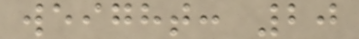weight: 20
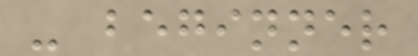- beginner
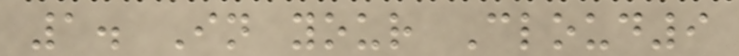1. In your Cloud9
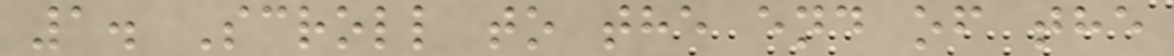1. Scroll to the end of the
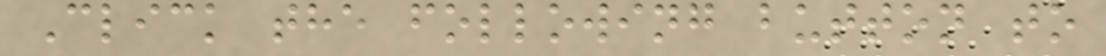Click the following button to
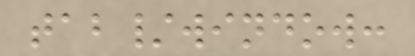tab/window:
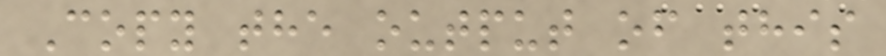Copy the output of this
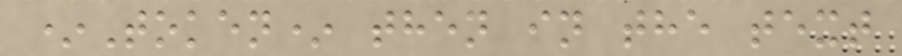*Token* then in the text
